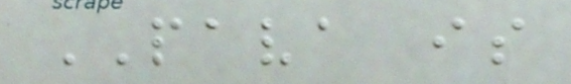PAVA is
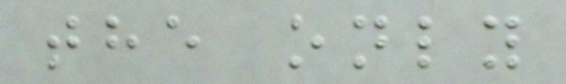the only
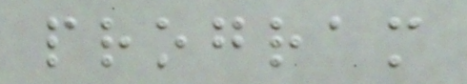program
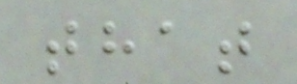that
